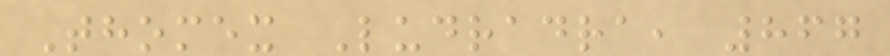Thomex Ludradra, 867
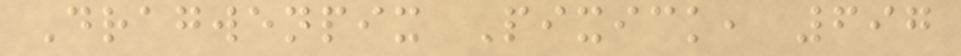Dragwenpix Pixick, 697
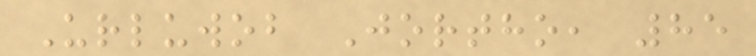Urluwob Jortho, 85
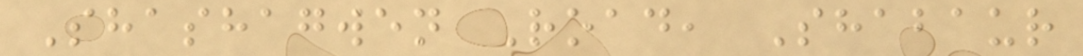Shashagwen Road, Shabaur
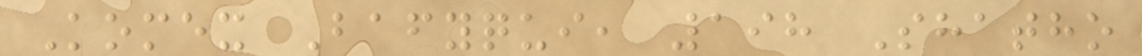Komex Bafyqui, 198 Shatho
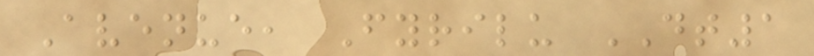Avenue, Fyrilu DT1
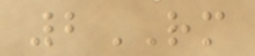2RM
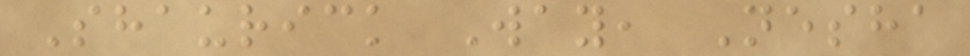Shaurick Way, Nesha
